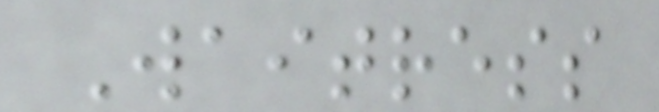Waitress
